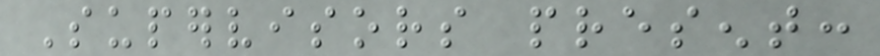Supervisors present:
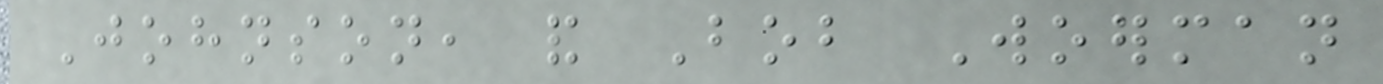Johnson, and Bob Woerman
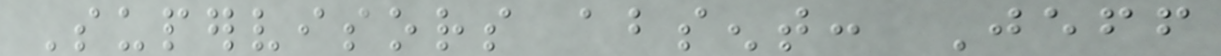Supervisors absent: Jeff
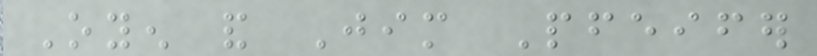Oyen and Jim Pfeifer
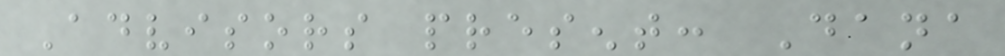Advisors present: Dana
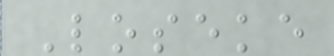Loseke
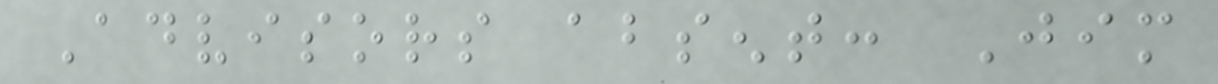Advisors absent: Jim
